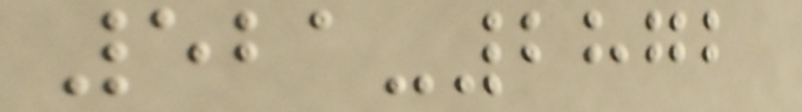521-2872
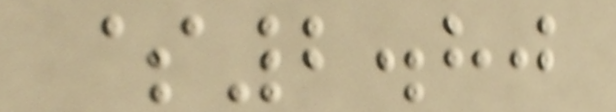$2.80
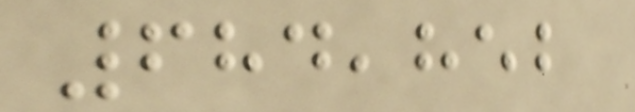684,852
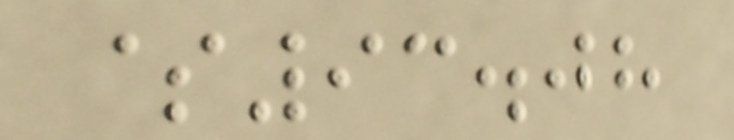$93.08
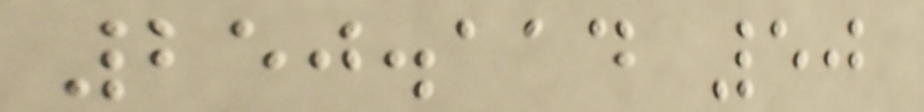250.114 50
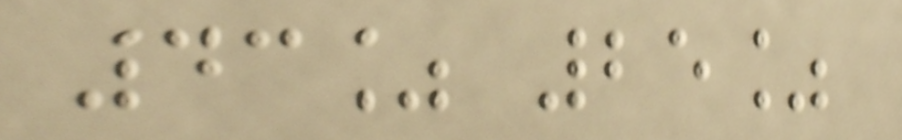43% 25%
